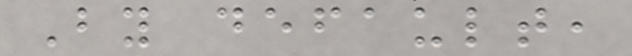By default,
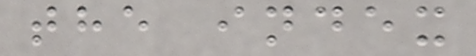the index
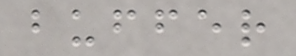buffer
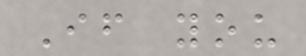If you
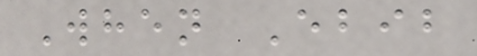When Ebib
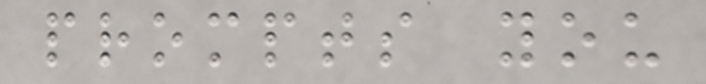prompts you
